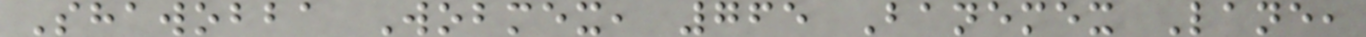Shawobba Wobmex, 765 Banemex Lane,
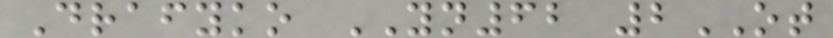Drafyko YN62 2OT
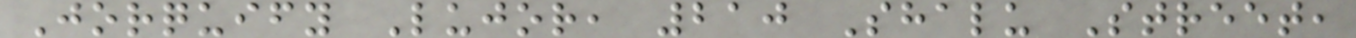Jorquify Lujor, 210 Shalu Street,
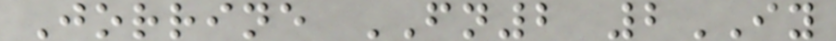Jorrine FN2 2IY
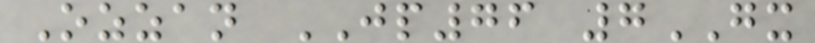Ozzan JP76 7GX
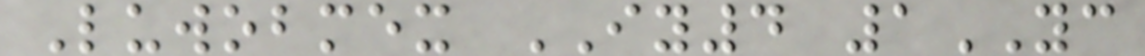Luwobmex IY4 1YC
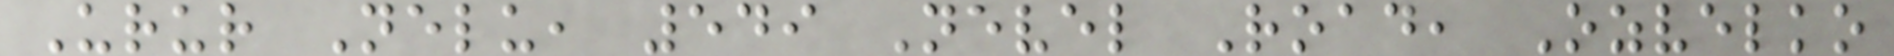Urur Nelu, 549 Nevel Road, Ozvelko
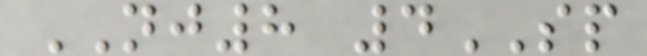NJ8 4SP
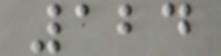124
